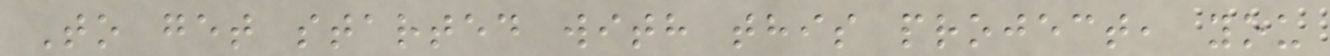To get started with this project, you
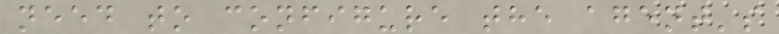need to configure the agent's
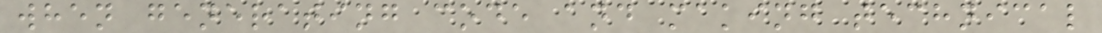when generating code and making technical
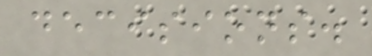decisions.
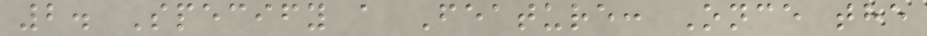2. Specify a Feature: Once the
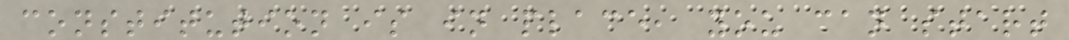constitution is in place, you can start
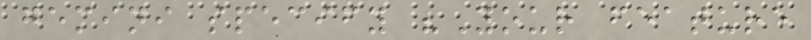gemini specify "Your feature
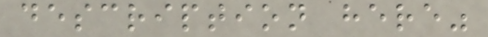description here"
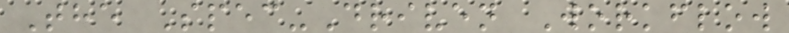The Spec-Driven Workflow
